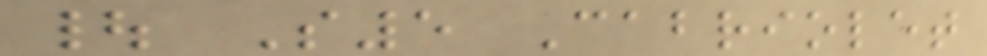| S5 Cabriolet
